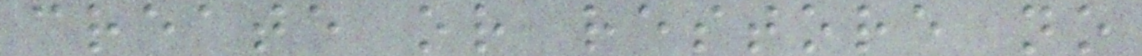create or restore no
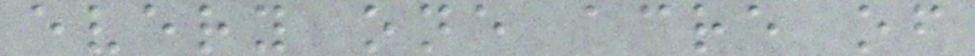every one acre of
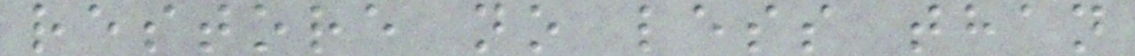restore no less than
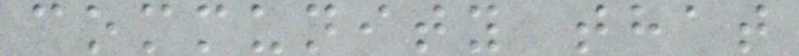community that
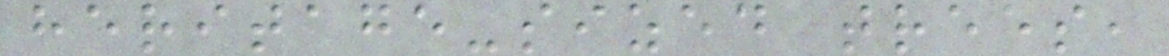heritage-sized trees,
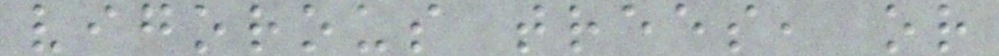vigorous trees, or
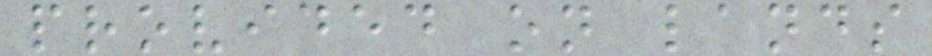provided on lands
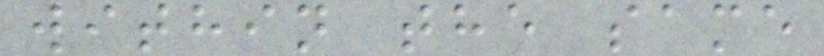within the same
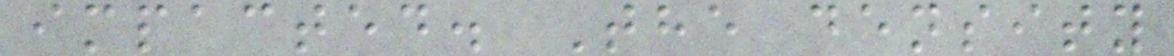impacted. The density
